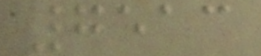7513
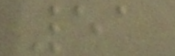51
